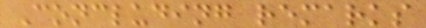Concluding remarks
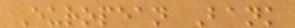European Bank
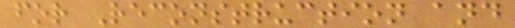for Reconstruction and
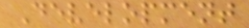Development
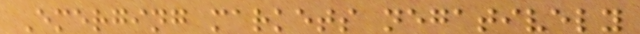Emerging markets negatively
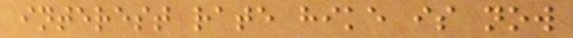interest rate hike is now
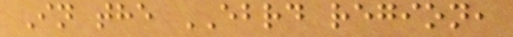In the EBRD region,
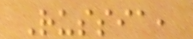Russia,
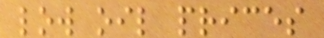low oil prices
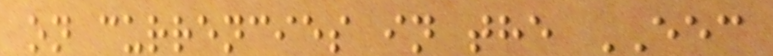on currencies in the EEC
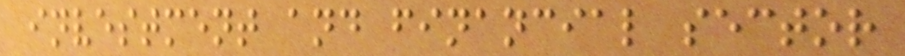investment and financial sector
